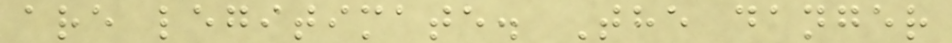are legitimate. The danger
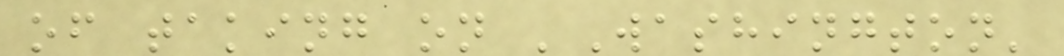of taking on 'Washington'
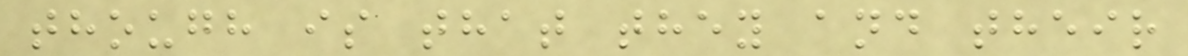though is that they and their
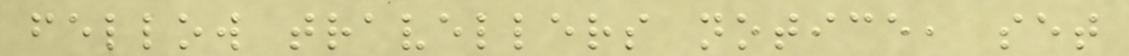fellow travellers notice, set
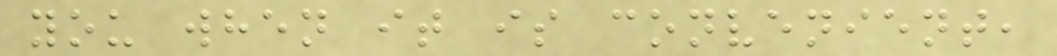you when it is convenient,
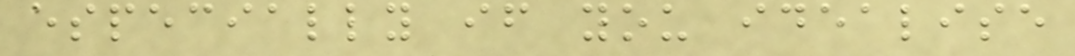especially if you idealise
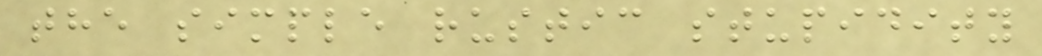the simple rustic stupidity
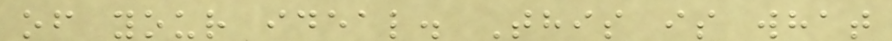of your ideal. This is what
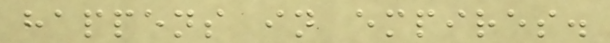happens in empires.
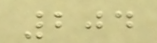204
